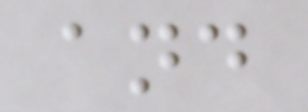and
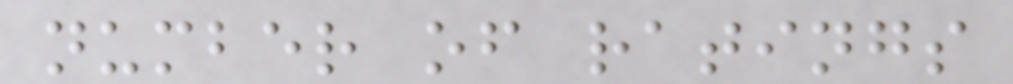number of ratings
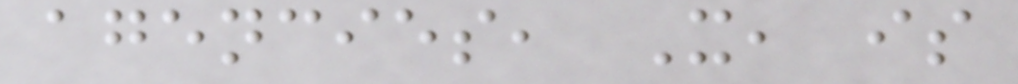agencies, X, is
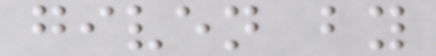given by
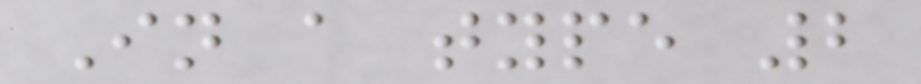In a type 2
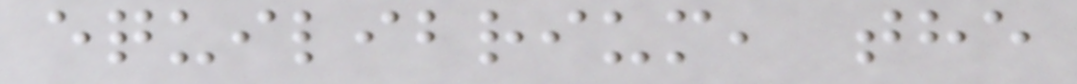equilibrium, the
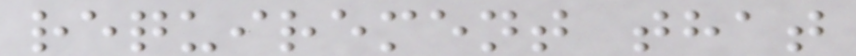requirement that
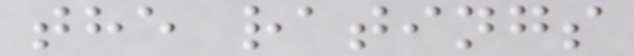the ratings
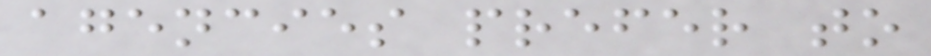agencies prefer to
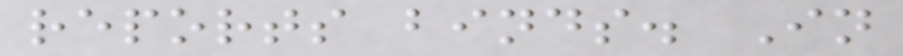reports binds. In
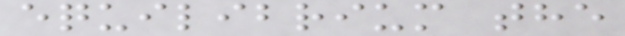equilibrium the
